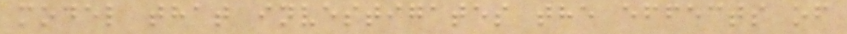model that investigates the effects of
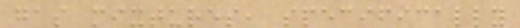gas mixtures, specifically
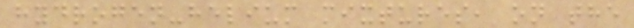hydrogen-helium mixtures, on the
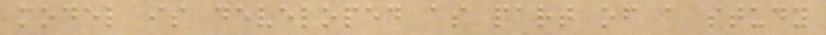model is developed as part of a study
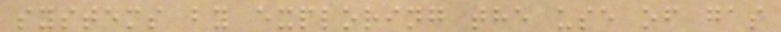systems by exploring the use of gas
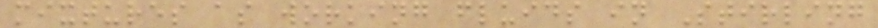mixtures as working fluids in Stirling
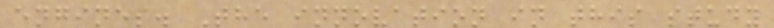engines. The innovation in this study
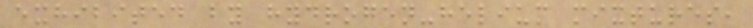exhibited by hydrogen-helium mixtures,
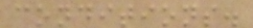conditions.
